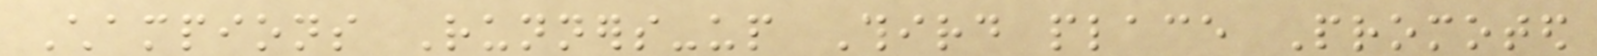Champions Runners-up Third place Promoted
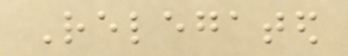Relegated
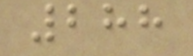288
